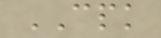CPK
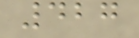427
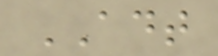ADT
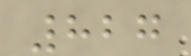827
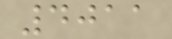4011
